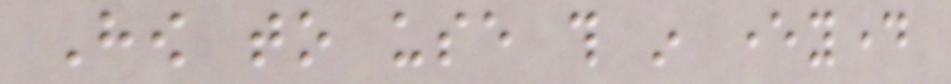How to use this in everyday
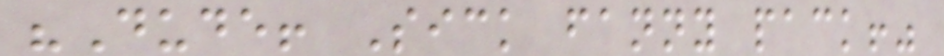"Dude! Sick fanny pack!"
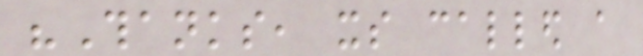"Thanks, its called a
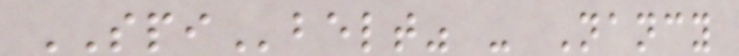SPIbelt" - Nancy
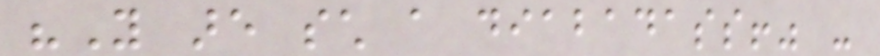"You are such a diabadass!" -
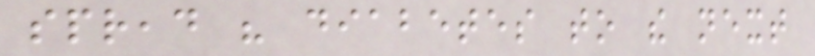spread his diabetes to the next
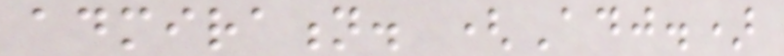admiration. (Adj.)
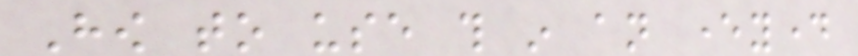How to use this in an everyday
